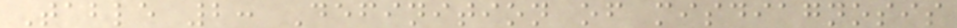Table 2: Definition of misdiagnosis
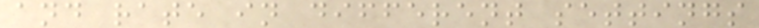and rate in different settings
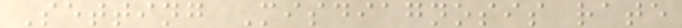Setting Misdiagnosis rate
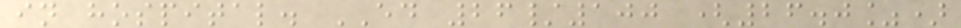in hospital. ED 26/100 (26.0%)
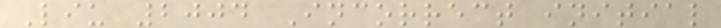Liu 2004 Incorrect initial
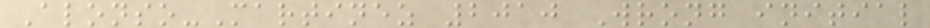Alonso-Martinez 2010 Wrong initial
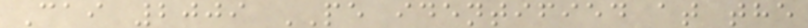Cai 2009 PE identified at the
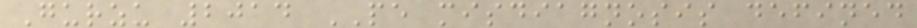Gurzu 2014 PE misdiagnosis defined
